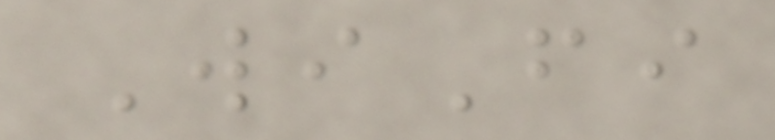WiFi
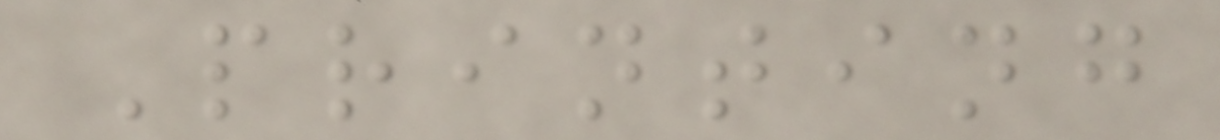Printing
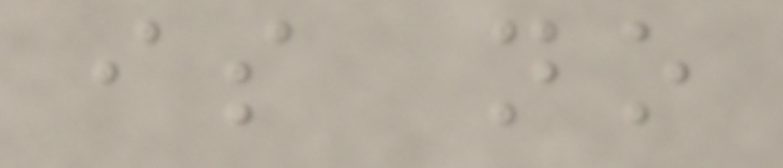is no
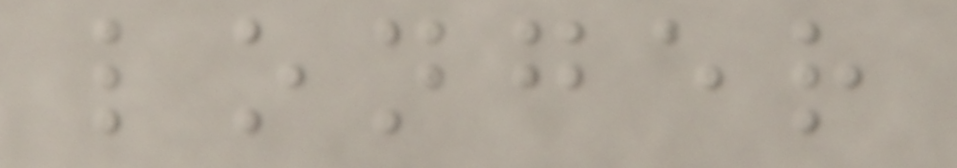longer
